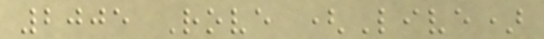2005 Rove (Live)
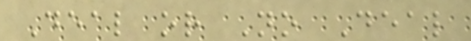Deal or No Deal
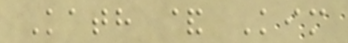Kath & Kim
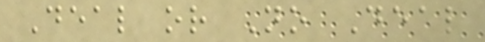Deal or No Deal
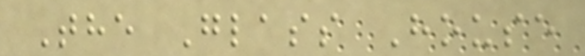The Glass House
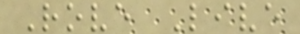Rove Live
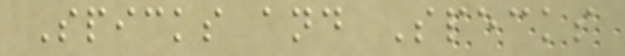Spicks and Specks
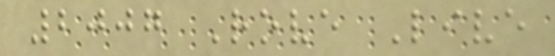2007 Rove Live
